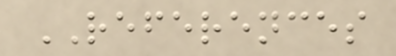REFERENCES
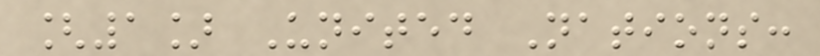[1] United Nations:
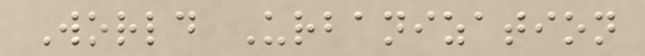World Urbanization
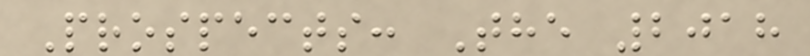Prospects: The 2018
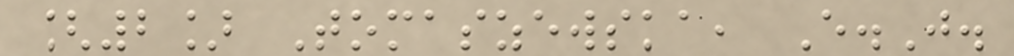[2] Tomaszewska, E.J.
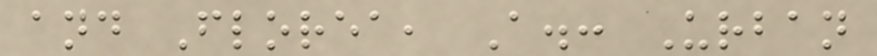and Florea, A.: Urban
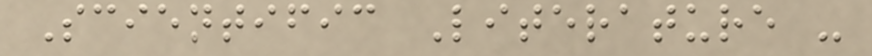Scientific Literature -
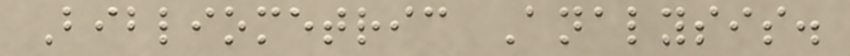Bibliometric Analysis.
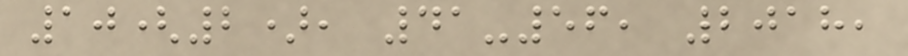10(2), 41-56, 2018,
